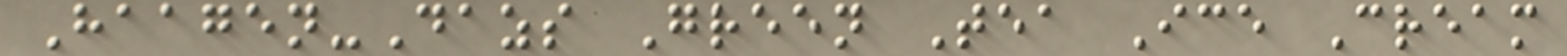Haagen-Dazs Green Tea Ice Cream
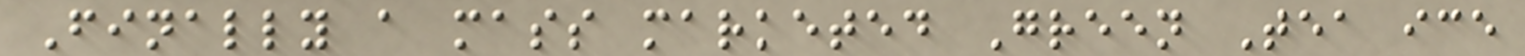Finally a mass marketed Green Tea ice
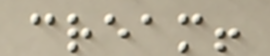cream!
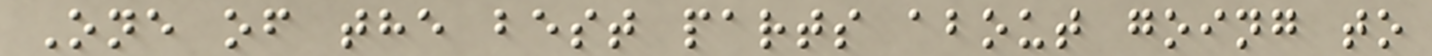One of the best parts about going to
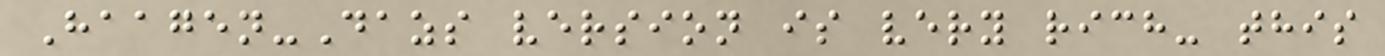Haagen-Dazs version is very rich- this
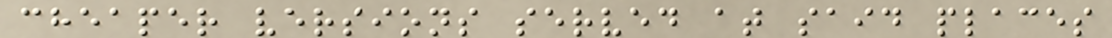cheaper versions served at said places
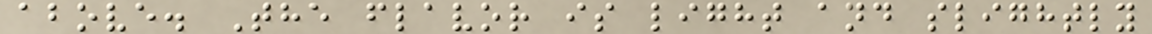above. The flavor is light and slightly
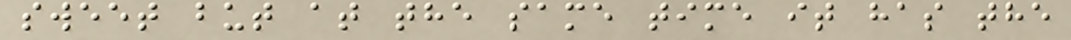sweet but at the same time it has the
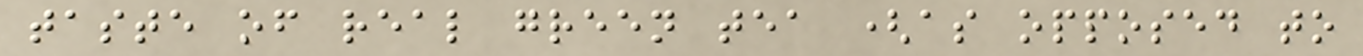taste of real green tea (as opposed to
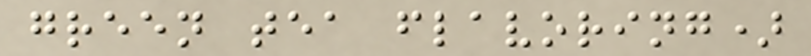green tea flavoring)
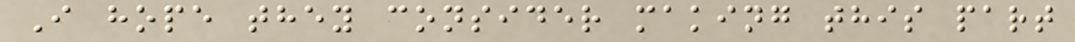I hope they consider making this part
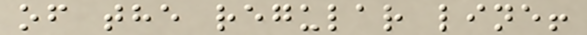of the regular line!
